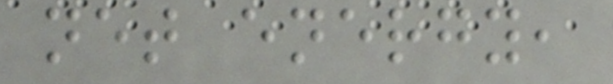net energy,
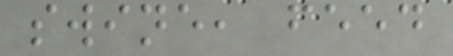swine, feed
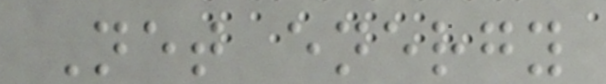Net energy
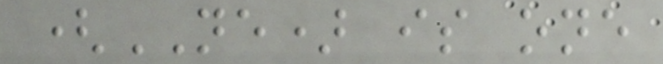(NE) is one
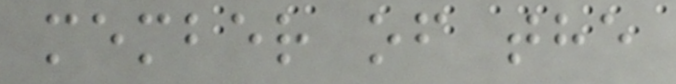member of the
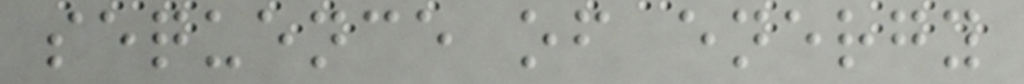sequence of energy
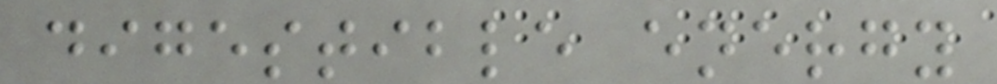digestible energy
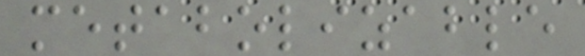metabolizable
